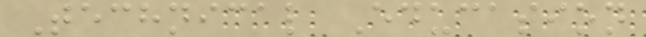Technical Education
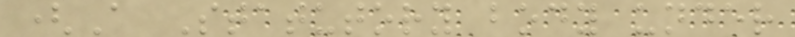(A Statutory body under
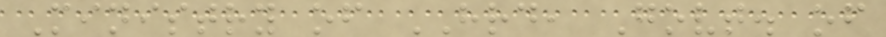Ministry of HRD, Govt. of
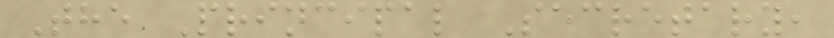The Principal Secretary,
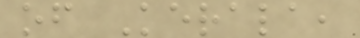of Kerala,
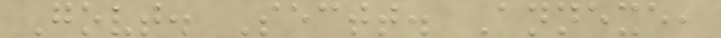Govt. Sectt. Annexe,
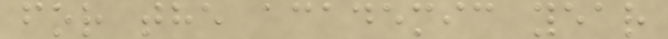for the academic year
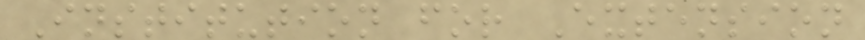Institution for Extension
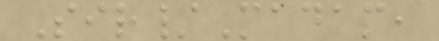Sir/Madam,
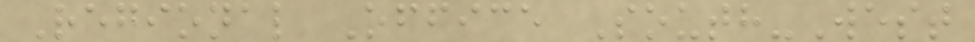Regional Office South-West
